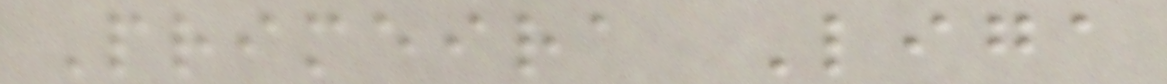Primeira Liga
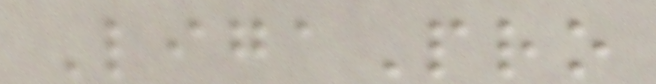LigaPro
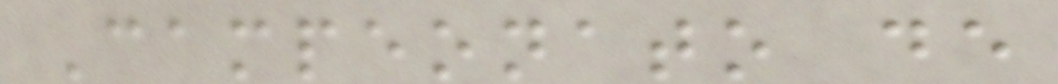Campeonato de
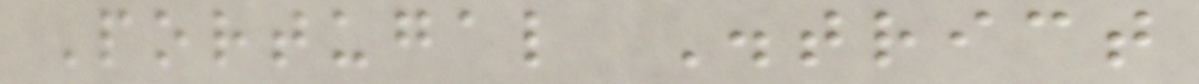Portugal District
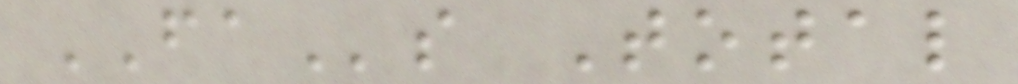FAs Total
